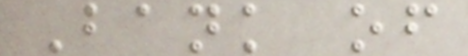Bank of
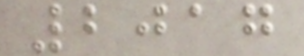2017
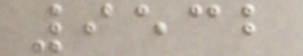9532
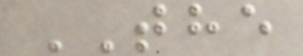THE
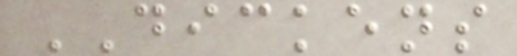DICKENS
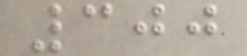300
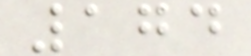174
